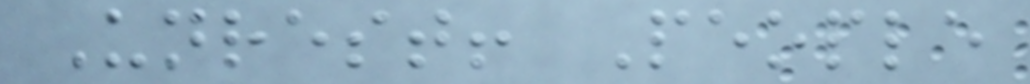Unrest! People
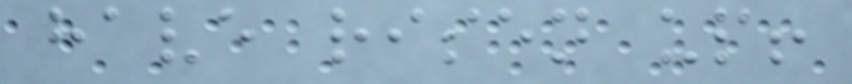have risen up!
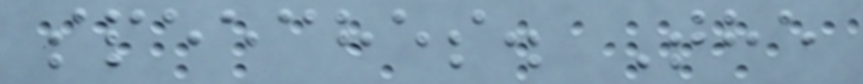speeches. The
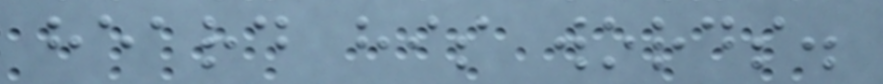heard his words.
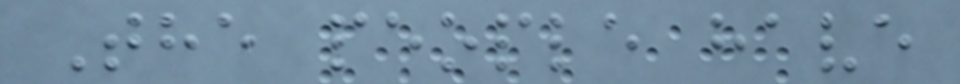The people have
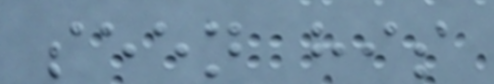seen his
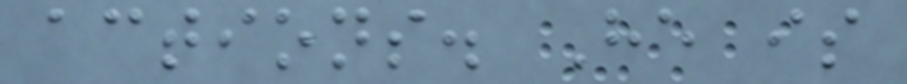actions. He is
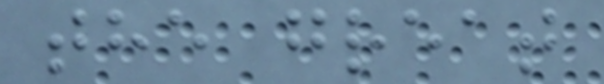the great
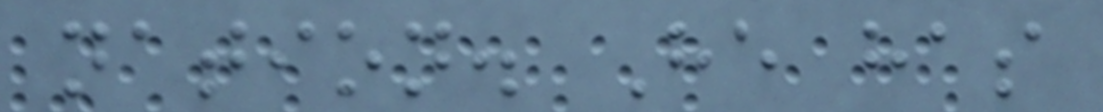nation. He has
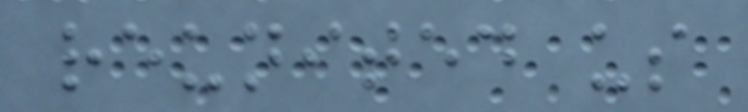reunited us
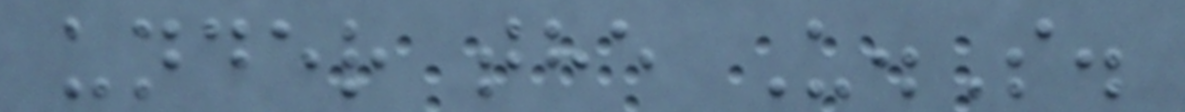under the U.S.
